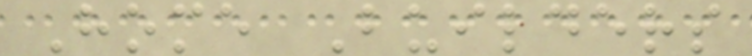Home Builders
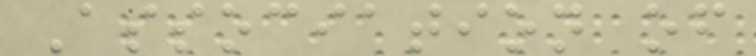Association of
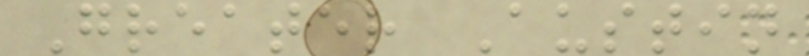Greater Austin
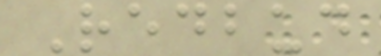Redbud
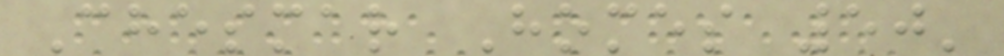Chesmar Homes 50'
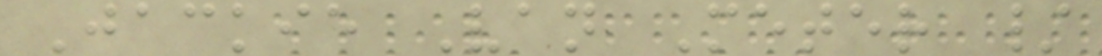Jackie Van Meter /
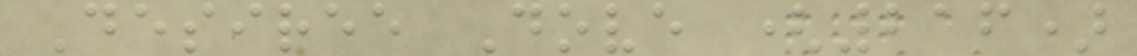Desiree Dove (216)
